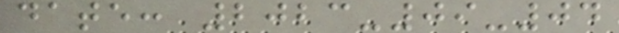date: 2023-09-04
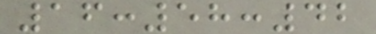16:58:42
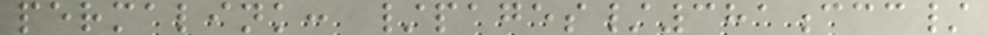permalink: /pages/381ccc/
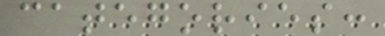categories:
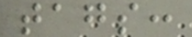tags:
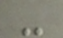-
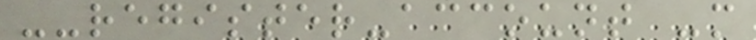--register-account -m
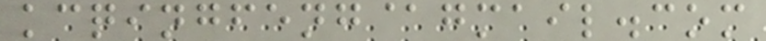kcqingfeng@gmail.com
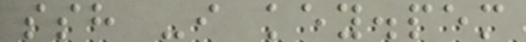ssh -i key.pem
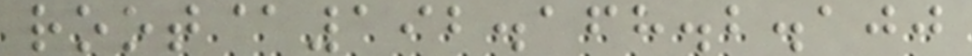root@192.168.2.100
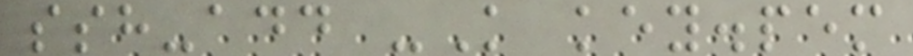ssh-add -K key.pem
